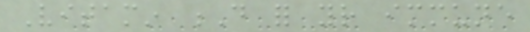Vitamin D for your immune
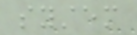system
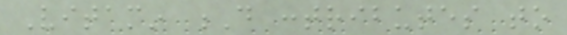Vitamin D contributes to
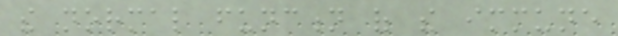the normal function of the immune
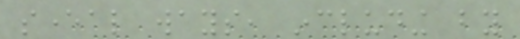several ways, including by
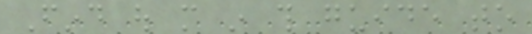Find out more in this guide to
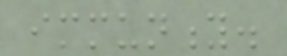immunity.
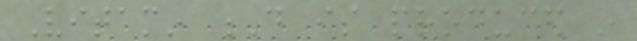Vitamin D is produced in
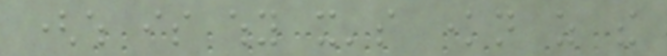(which is why it's known as the
